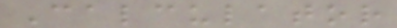Calculator
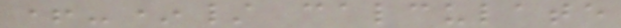+-*/ calculate
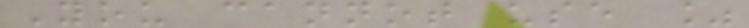You cannot use %
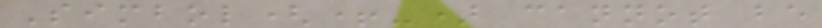Simbol(+-) cannot be
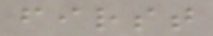first
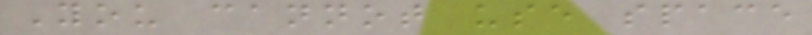You cannot use space
